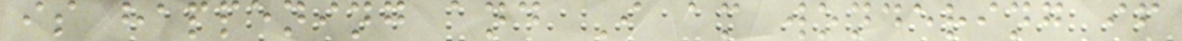is happening and I am wondering if
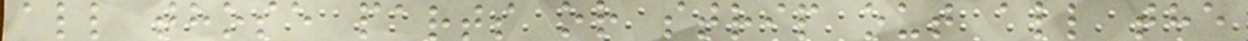all those parts or strip out all the
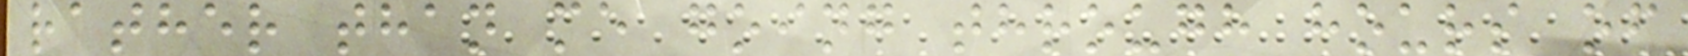rather than me going through hours of
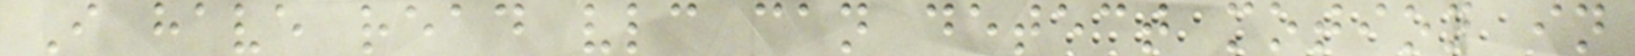I have read vlc can detect motion in
